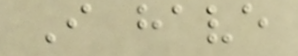I have
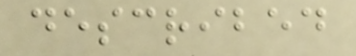described
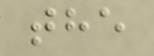the
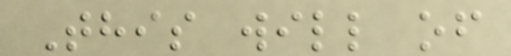This will of
